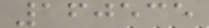160535
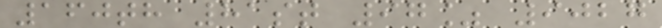160th 81st 97% 9027
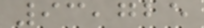93,725
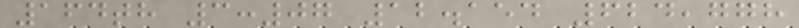164th 3:07 12.154 624,778
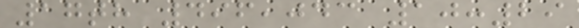17th 496,043 10:29
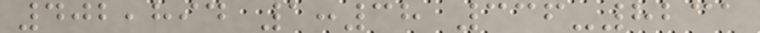402,894 1:38 336-8231
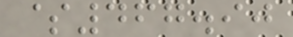$467.90
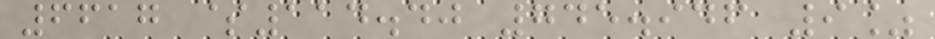6617 $114.40 745.946 9%
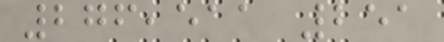276,511 251
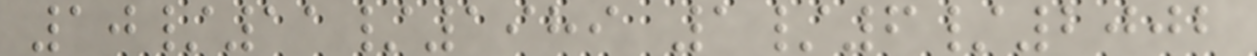10/11/1989 1/6/2002
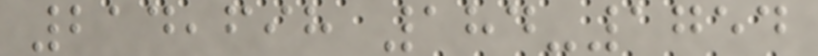214,698 184-1754
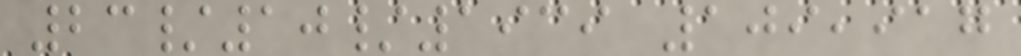23/10/1939 109,917
